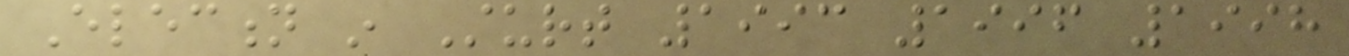Election in Sturt 1993 1996 1998
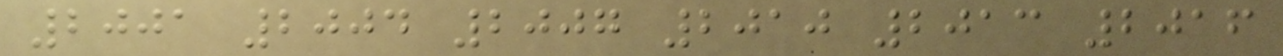2001 2004 2007 2010 2013 2016
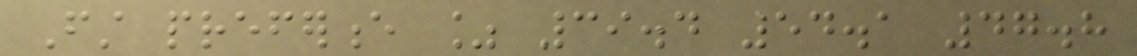First preference % 39.4 54.1 47.8
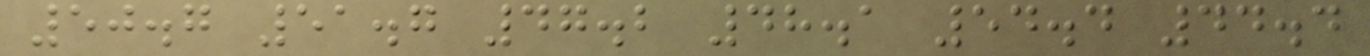50.7 51.7 47.2 48.1 54.4 44.4
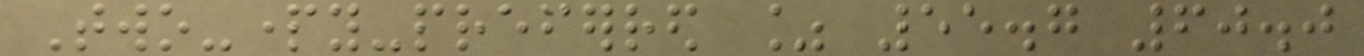Two-party-preferred % 55.7 60.0
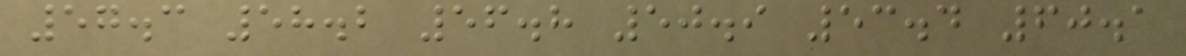57.3 58.2 56.8 50.9 53.4 60.1
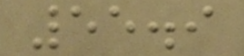55.9
